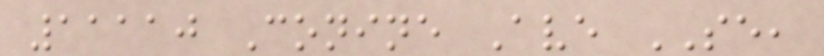11110 Conine Ave SE,
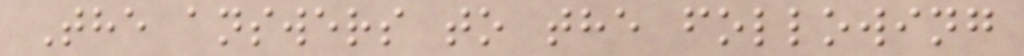The answers to the following
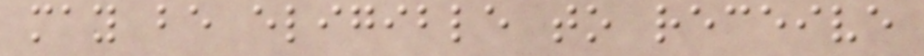may be eligible to receive
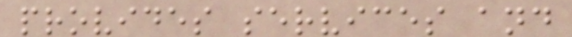provides services and
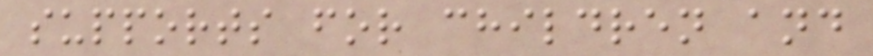supports for children and
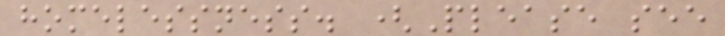homelessness. (Please see
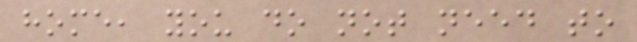home, you do not need to
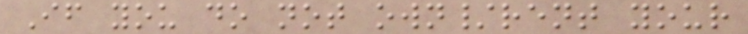If you do not own/rent your
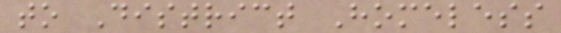to District Homeless
